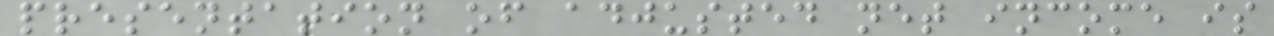presentation of adjusted net income is
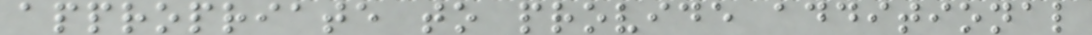appropriate to provide additional
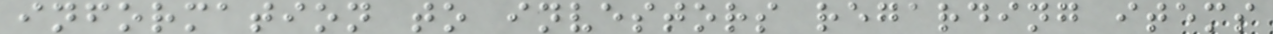information to investors regarding items
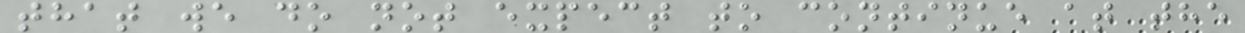that we do not expect to continue at the
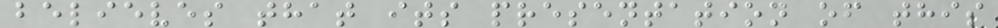believes that its presentation of this
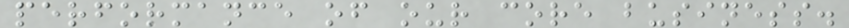performance of our core business.
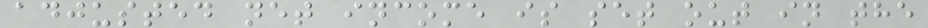adjusted net income is set out in the
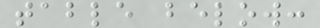table below:
